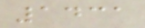1431
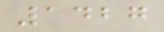1427
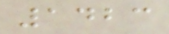1423
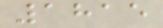1815
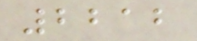2212
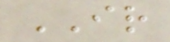IR
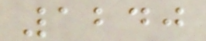1240
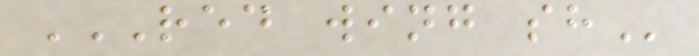RED WING SH
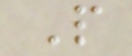P
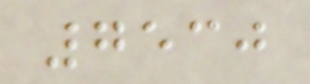7530
